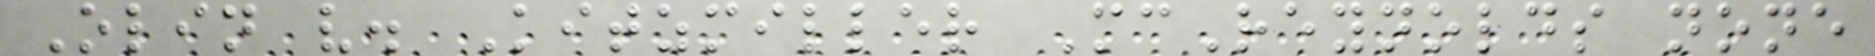Olin v. Kitzmiller McReynolds none
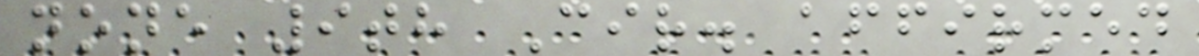none 9th Cir. affirmed
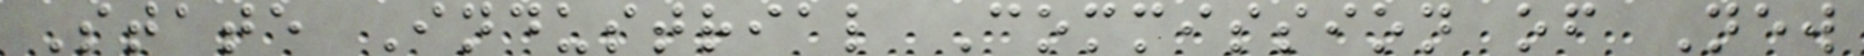State Industrial Commission of New
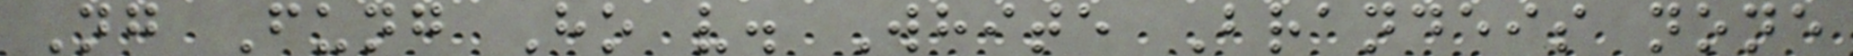Ng Fung Ho v. White Brandeis none
